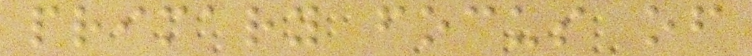primary focus of
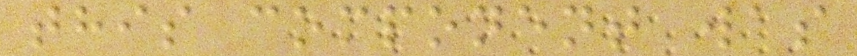this component was
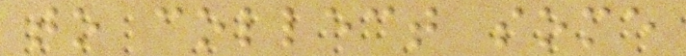to collect some
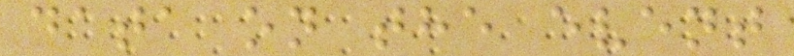data on the event
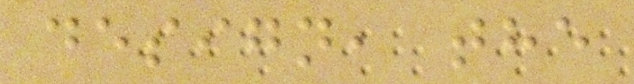design, the
